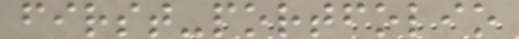first-portfolio
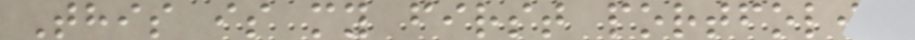This is my first portfolio
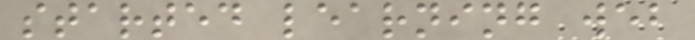started learning web
